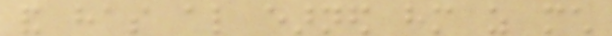and has also earned him as much
